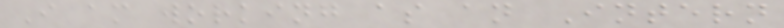I am working as an Intern
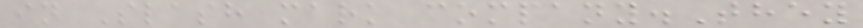in Slash mark company.They
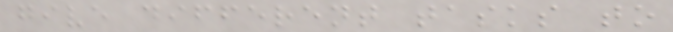give different tasks to
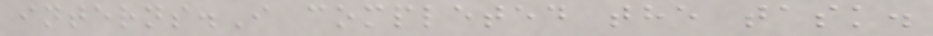interns.I completed the task.
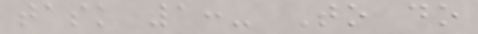task 1:- To do
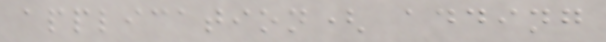application( adding
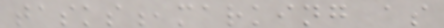tasks,marking as
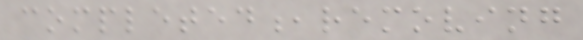completed,removing
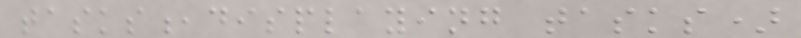tasks,displaying tasks)
